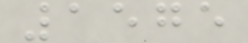1575
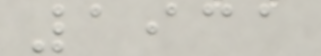1931
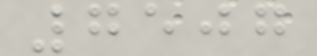7507
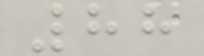88
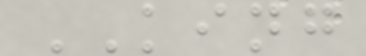KING
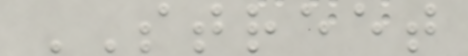STREET
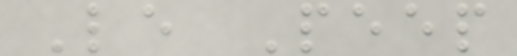Le Peep
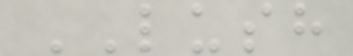LUSH
